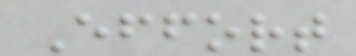Effort
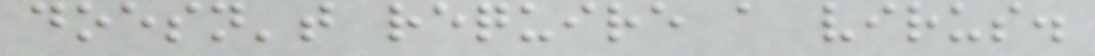doesn't require a virus.
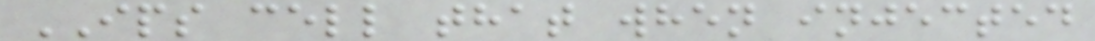IPS cell that when injected
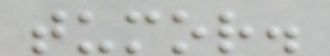tumor.
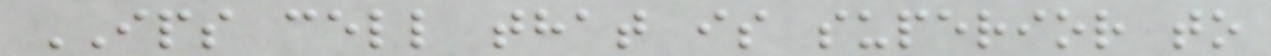IPS cell that is superior to
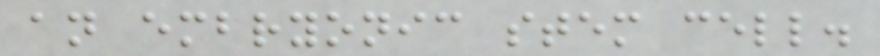an embryonic stem cell.
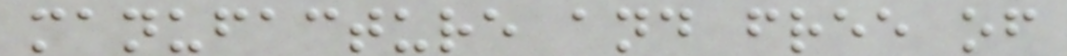manufacture and free of
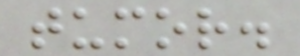tumor.
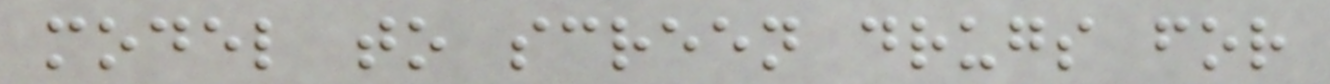model to screen drugs for
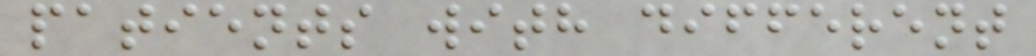patients with different
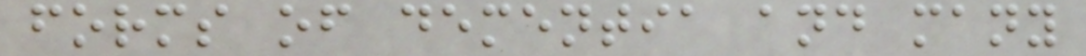forms of dementia and many
